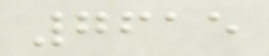7615
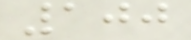100
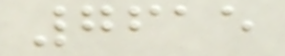7615
